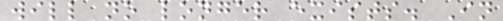will no longer exists. In
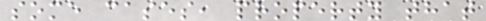some cases, property that
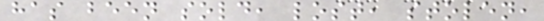has been sold, lost, stolen,
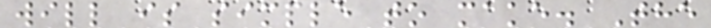will is simple to make. The
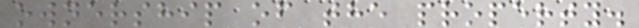ownership of the property.
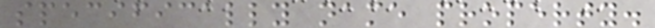specifically name property.
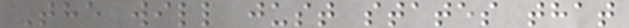The will just states that
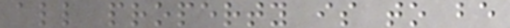all property is to be
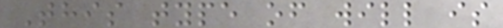This type of will is
